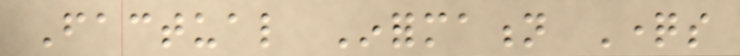Factual Information Questions
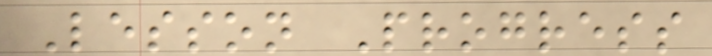Lesson Progress
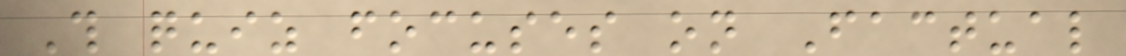This quiz focuses on Factual
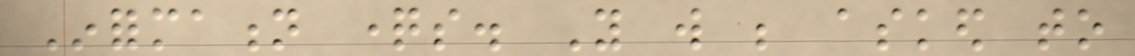Information questions. You will be asked to
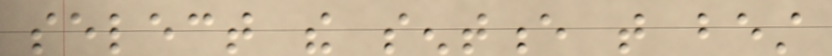select the sentence that best
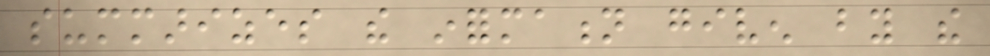summarizes the information given by the
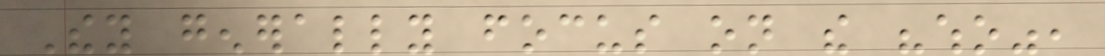They generally focus on the "who",
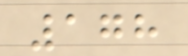178
